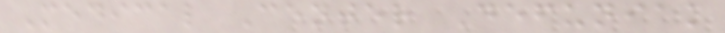Medical Center Defuniak
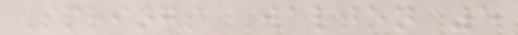Springs Walton 5
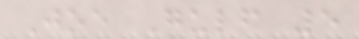Joe Gulf 5
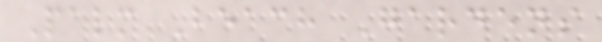Palm Beach Gardens
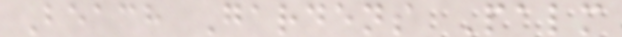Beach Gardens Palm
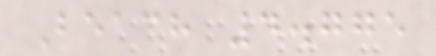Beach 4.775
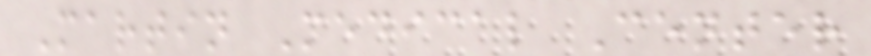Martin Medical Center
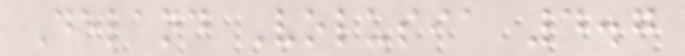Deland Volusia 4.7
